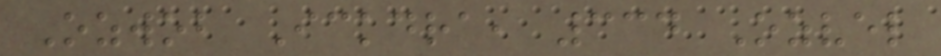Ozwob Ickdra, 334 Ozvel
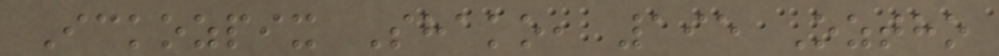Ickozpix Shako, 195 Oztho
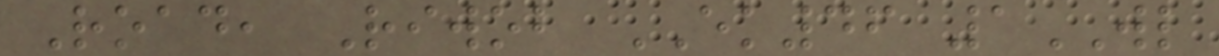Road, Riwob EK46 1WL
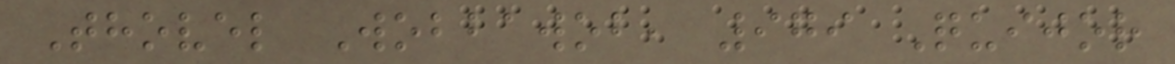Thovel Wobbawob, 979 Quijor
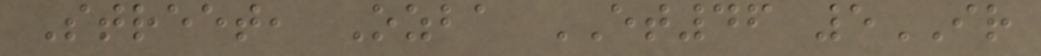Street, Ozba ET46 5IR
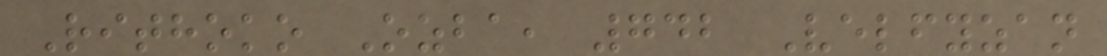Rithoko Ozba, 742 Velfyzan
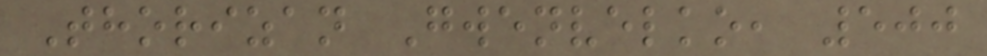Thorizan Gwenvelko, 500
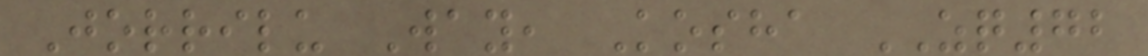Jorrilu Way, Kosha ZQ72
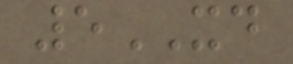5XD
